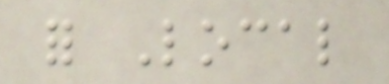for Local
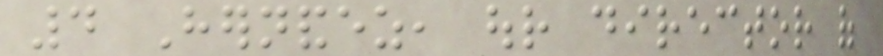4 Hernandez, our director of
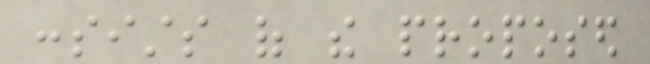consists of the proposed
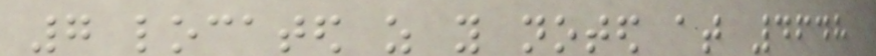7 located as you noted at 4648
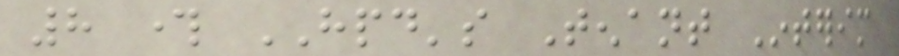8 through HPD's Tenant Interim
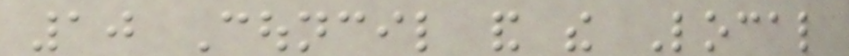10 Council and the Local
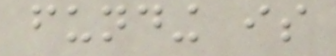funding is
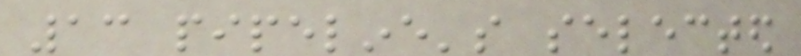13 pipeline's selected
